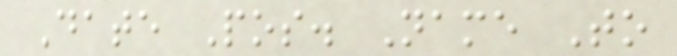Date Pos. Name To
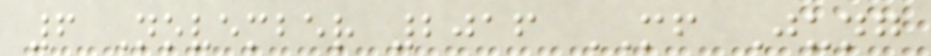6 November 2016 MF Jung
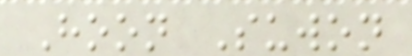Hoon Suwon
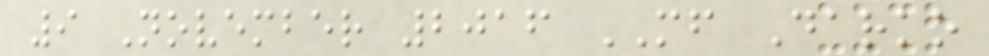9 November 2016 MF Darko
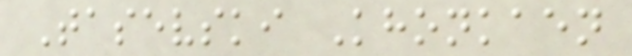Tasevski Khonkaen
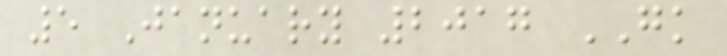5 January 2017 GK
